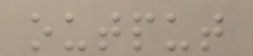output
